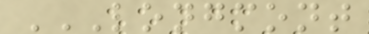LONGMONT
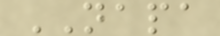NAPA
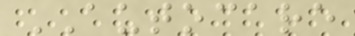AUTOCARE
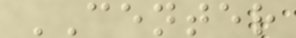CENTER
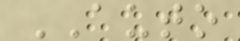AUTO
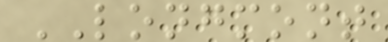LONGMONT
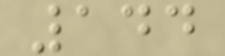144
